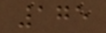175
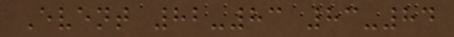Event 82-83 83-84
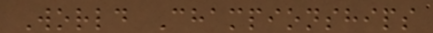World Championships
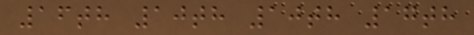16th 10th 10th 17th
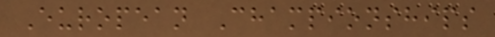European Championships
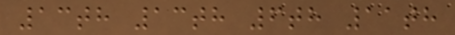13th 13th 6th 11th
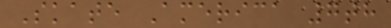Skate America 7th
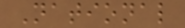National
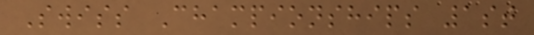Swiss Championships 1st
